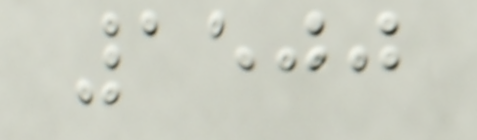1500
